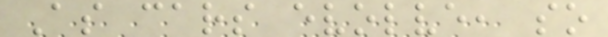As cars evolve, so
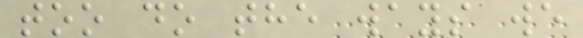too do the ways we
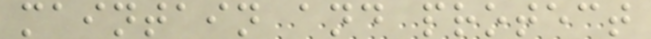maintain and protect
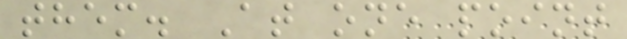them. At one point
